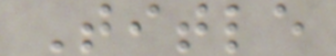Title
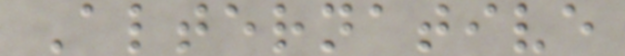Alternative
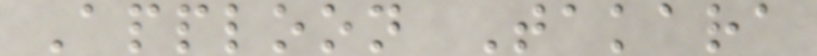Apploon Takara
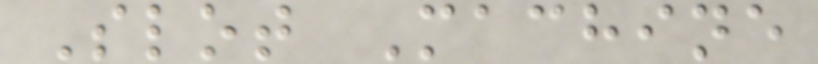Slot Machine
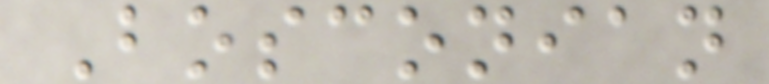Bosconian
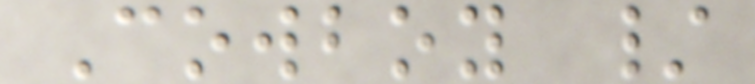Cowboy /
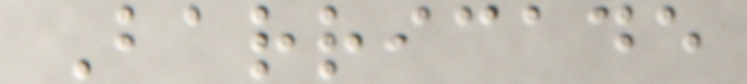Barricade
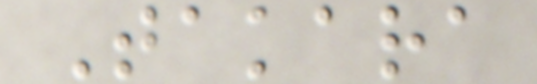Takara
